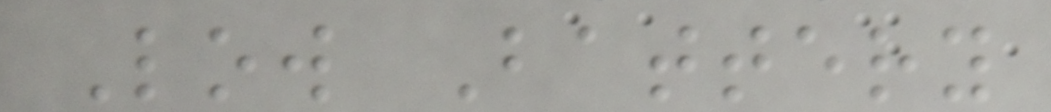Low Battery
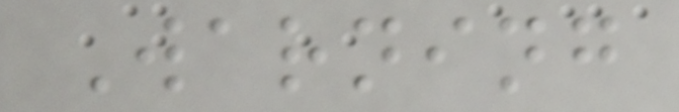Warning
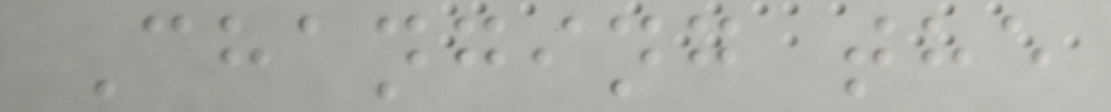Changing the
